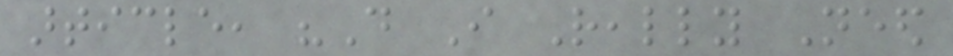article, "Do I Really Need
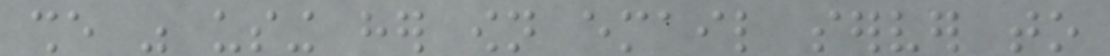she was using her own email server to
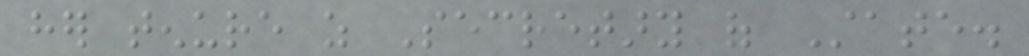her tenure as Secretary of State.
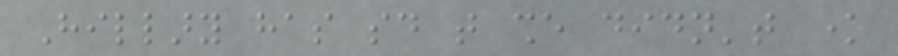Hillary has said that she didn't know
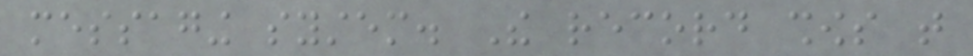messaging system. The record shows that
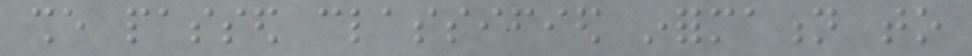she passed classified information to
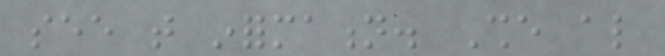see that information. She also
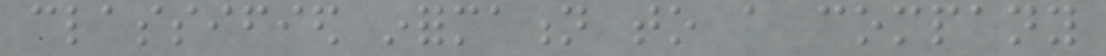classified information to a company
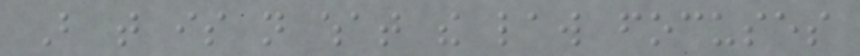But that is not what the law focuses
